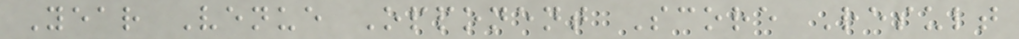Year Venue Opponent Score Result
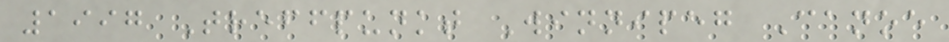1997 Treffpunkt Winnipeg Canoe
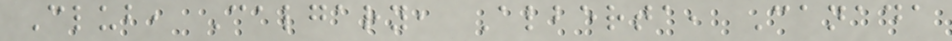Club, Calgary, Alberta, Canada
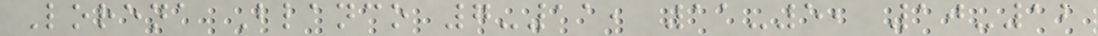Lorena Blanco 7-11, 11-5, 10-12
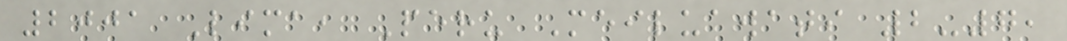2001 Lima, Peru Meiluawati 2-7,
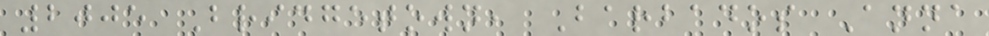2005 Bridgetown, Barbados Anna
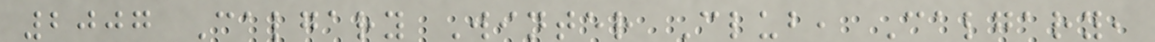2007 Calgary Winter Club, Calgary,
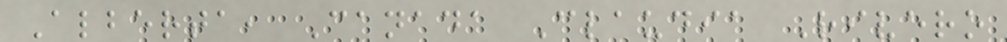Alberta, Canada Claudia Rivero
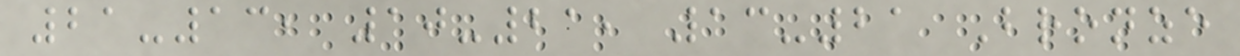21-13, 10-21, 13-21 Bronze
